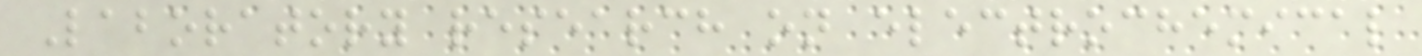Laboratory research on electrochemical
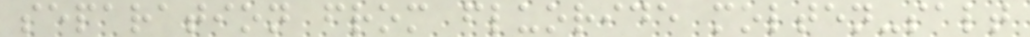separation from fluoride molten-salt
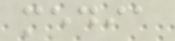media
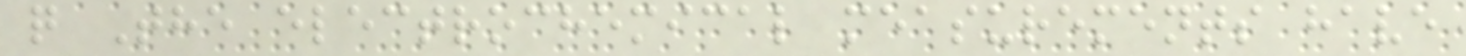q The electrochemical measurements have
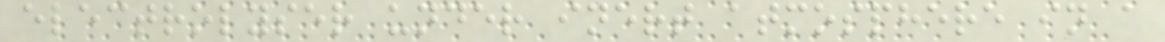electrolyser under inert atmosphere in a
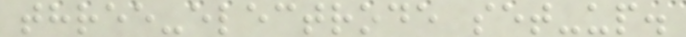three-electrode set-up.
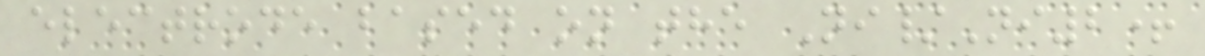electrode based on the Ni/Ni2+
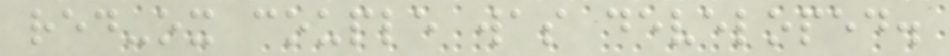red-ox couple was developed.
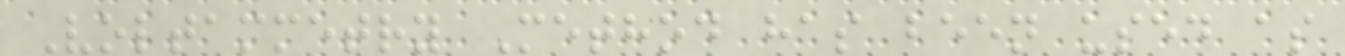Voltammetry Method has been used as
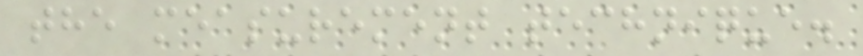the measurement technique.
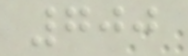700
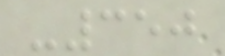-350
